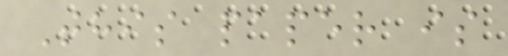This paper is
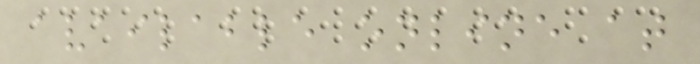available online at
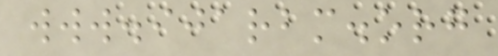www.ijarbm.org
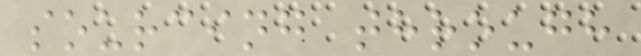sourcing through
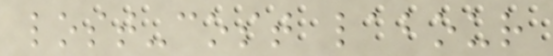lost-cost labour
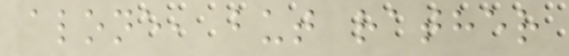alone, but rather
